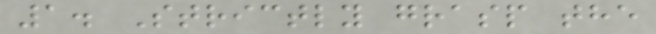1. Strictly grasp the
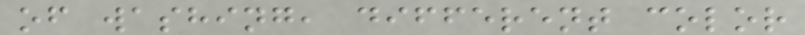of washing, different color
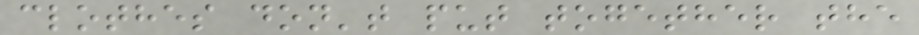clothes don't put together the
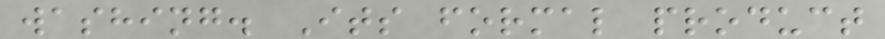washing. Its formal product
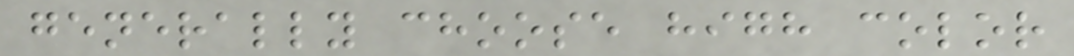generally choose high color
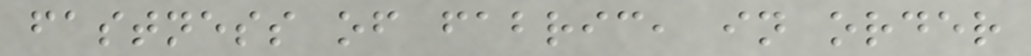fastness of fabric, in order
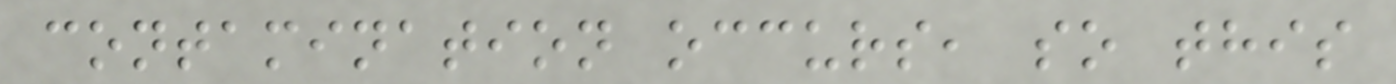contamination occurs, so this
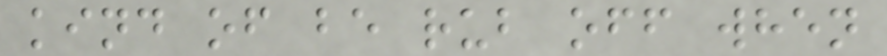kind of be rub off when
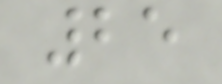25
